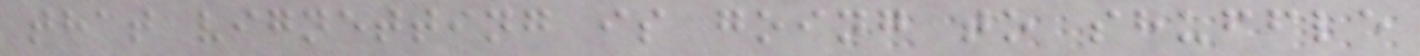that vignetting is going to shuffle
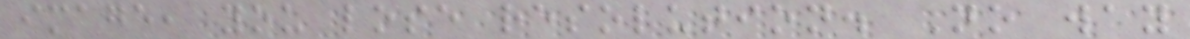image, you lose resolution. No way
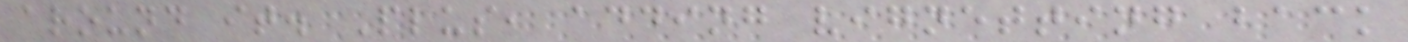around it. Plus, adding vignetting back
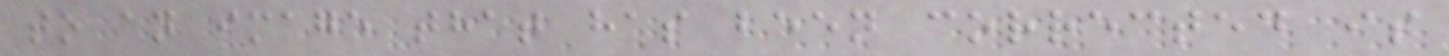to an image that has been corrected is
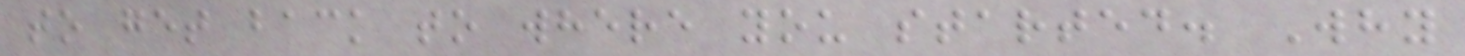to get back to where you started. Why
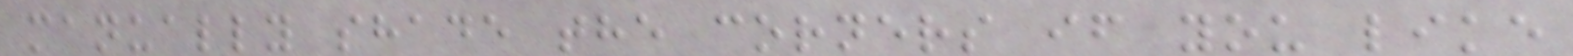manually shade the corners if you like
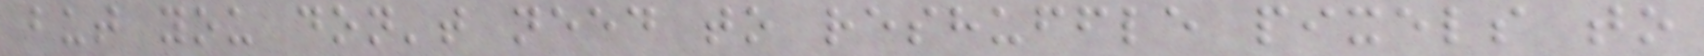but you don't need to reshuffle pixels to
